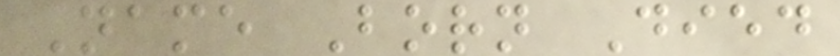Name Born Died
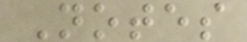Notes
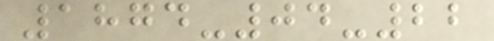1874-04-22
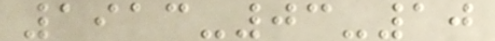1913-03-10
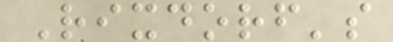Rixdorf's
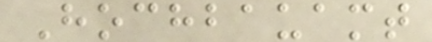Hochbauamt
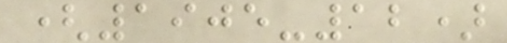(1905-12)
